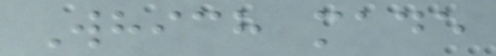Which made
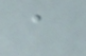a
